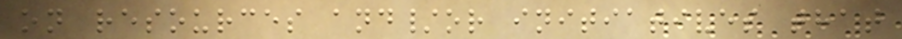on resources and/or initiatives that
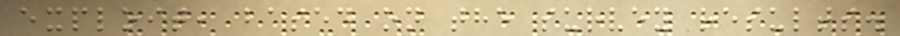exploit, based on the survey results.
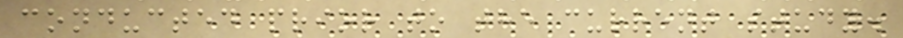conducted prior to the current study.
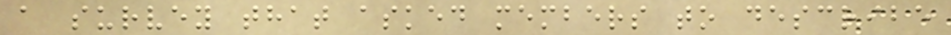a survey that asked members to describe
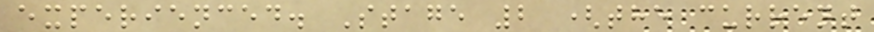experienced. Stage 2 (the current
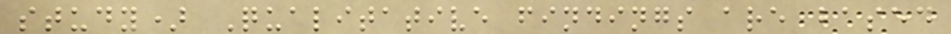study) Qualitative findings are based
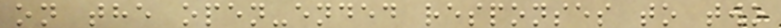on the open-ended responses to two
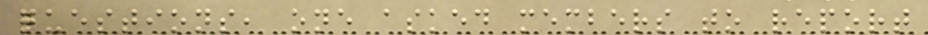questions, one asked members to report
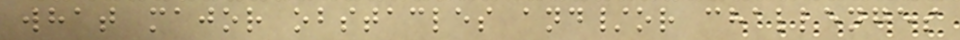what major obstacles and/or challenges
